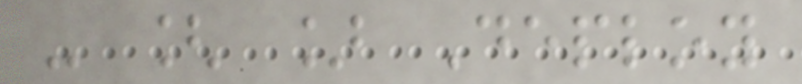- [ ] Deploy
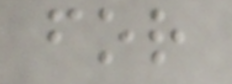for
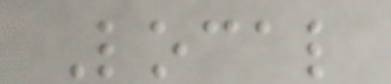Local
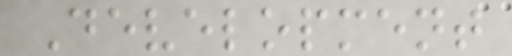Development
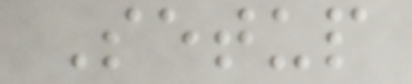Setup
